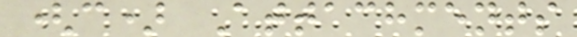(c) Attachments
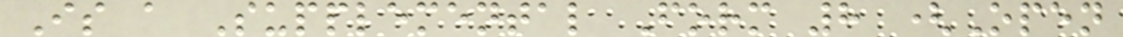Is a Supplemental Form 8 (Open
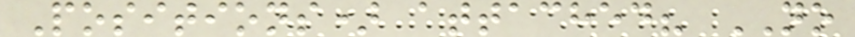Positions) attached? NO
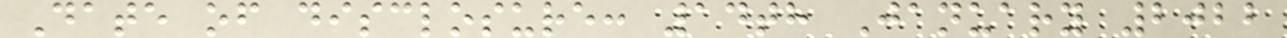Date of disclosure: 14th January 2022
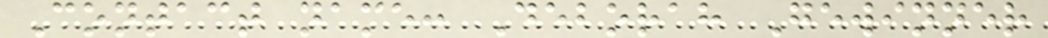Contact name: Deborah Gewinner
